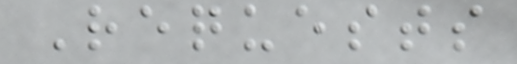Requests
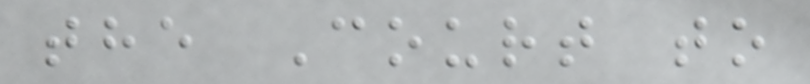the Court to
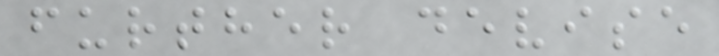further devise
